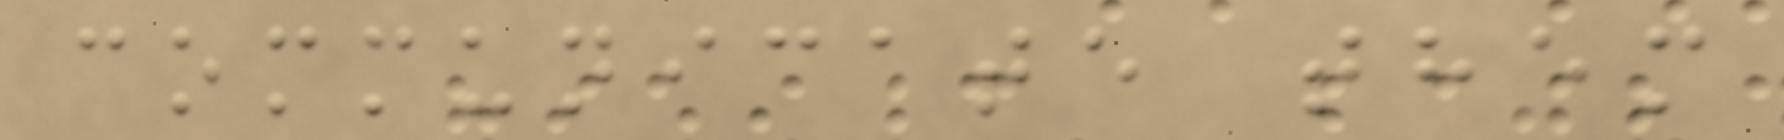communicate them
